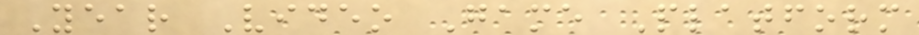Year Video Game Platform
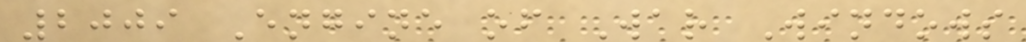2009 Engine of War Windows
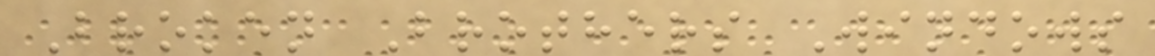Broken Brothers Windows
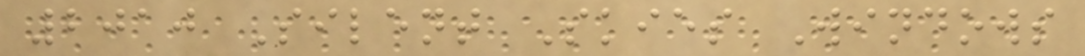2010 Silent Skies Windows
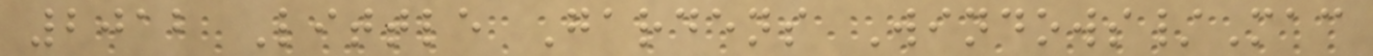2012 Little Gardens Windows/Mac
